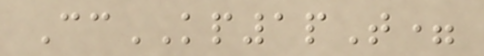CcKP1pT=
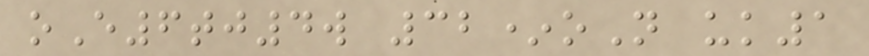oE6tj4w 32*oN uk1
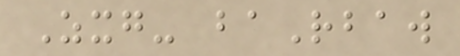Zxg- baRbaw
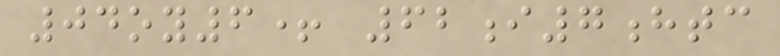04oy6+ 62i7htc
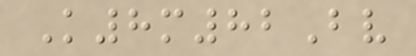K8m82Bv
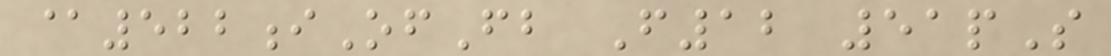@522iOfFb F12 51pS
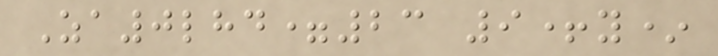Za0lhd=23 9+y*
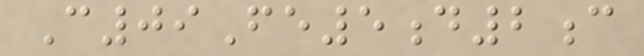C09Fe5d2c
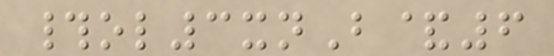#ol3xnB&6
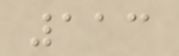113
